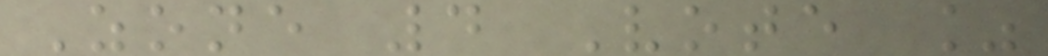Zone 4 Vote %
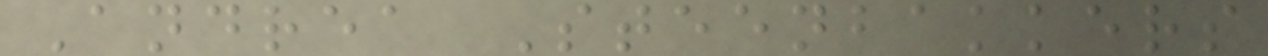Andrea Steenbakkers
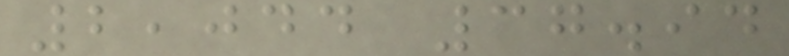2,044 37.94
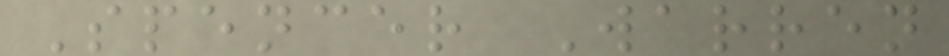Spencer Warren
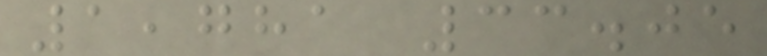1,781 33.05
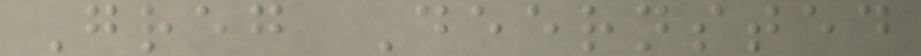Greg Deernsted
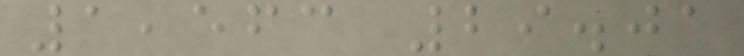1,563 29.01
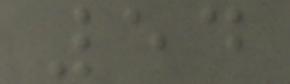54
